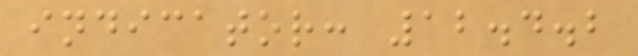indicator: 12.4.2
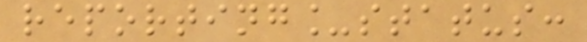reporting_status:
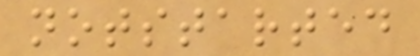notstarted
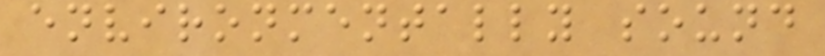environmentally sound
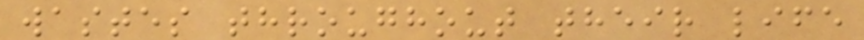wastes throughout their life
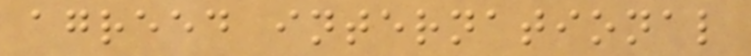agreed international
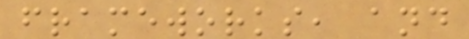frameworks, and
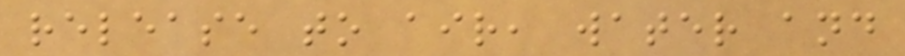release to air, water and
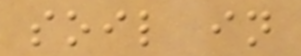soil in
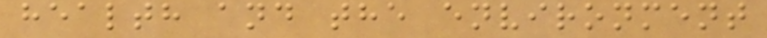health and the environment
